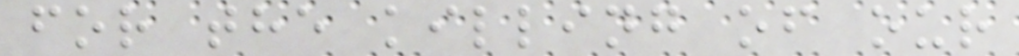for the killing of our
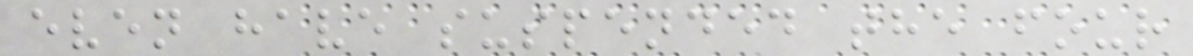even have suspended the four
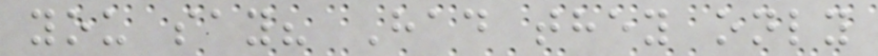you say? Had they only
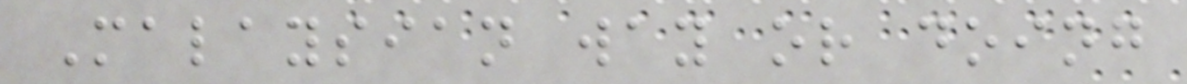Malaysian way or doing
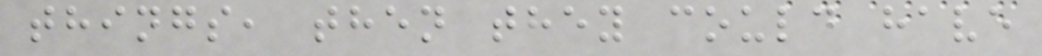things, then they could have
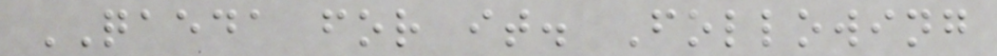QAEDA for it. Following
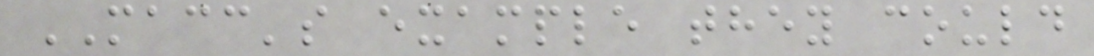MACC's example they could
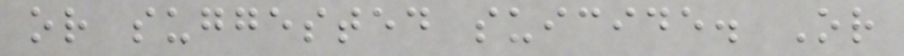or suggested suicide. Or
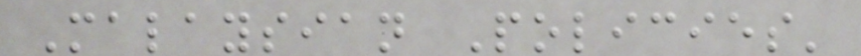Malaysian Policies'
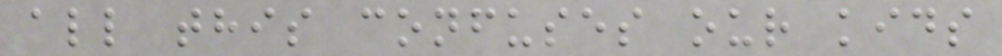all this confuses our kids
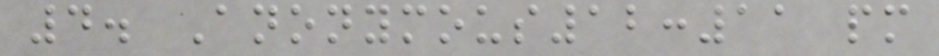4. Anonymous12:11 pm
